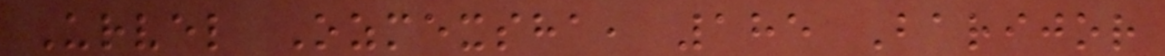Urvel Ozmexsha, 185 Barijor
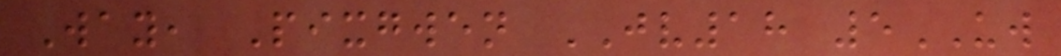Way, Pixgwen JV18 5UW
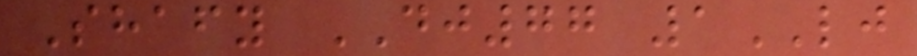Shafy DJ77 1LJ
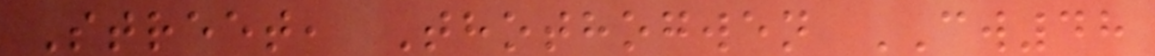Street, Thothogwen CW48
